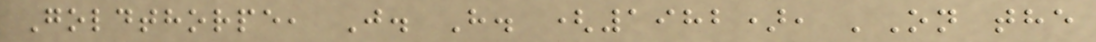Goldthorpe, J. H. (1982), 'On the
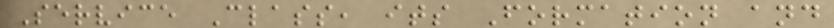Service Class, its Formation and
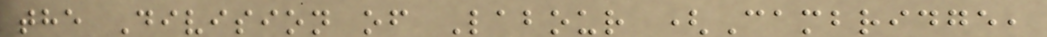the Division of Labour (Cambridge,
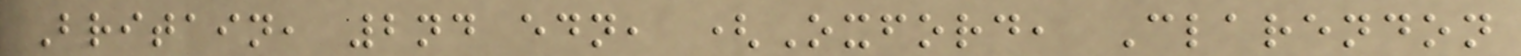Britain, 2nd edn, (Oxford, Clarendon
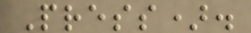Press).
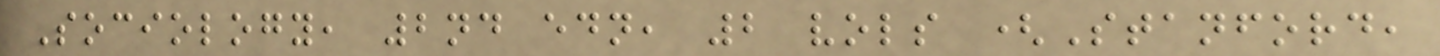Sociology, 2nd edn, 2 vols (Stanford,
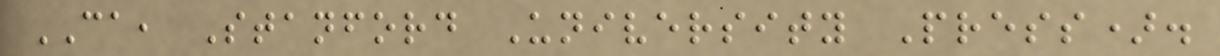CA, Stanford University Press).
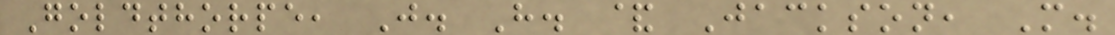Goldthorpe, J. H. & Jackson, M.
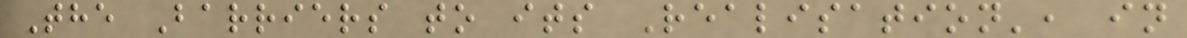The Barriers to its Realisation', in
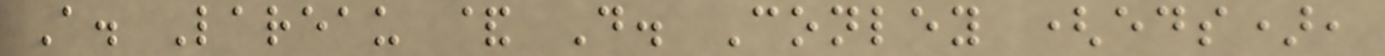A. Lareau & D. Conley (eds),
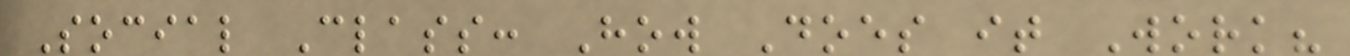Social Class: How Does it Work?
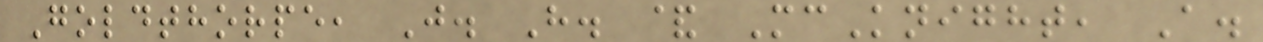Goldthorpe, J. H. & McKnight, A.
